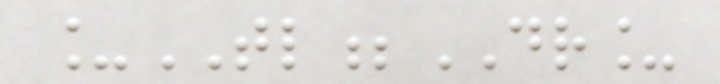_TL;DR_
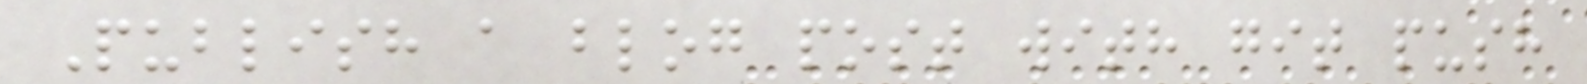Publish a blog post with git push
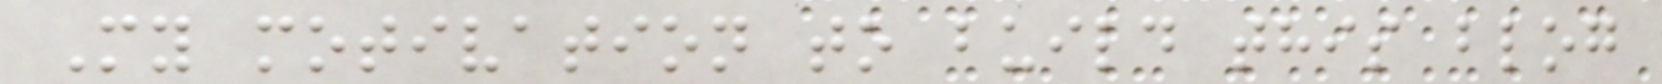My motivation to build this blog
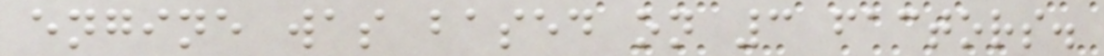engine was based on 3 factors.
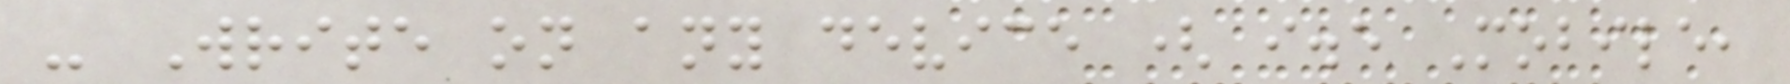- Write on any device ( i.e Mobile,
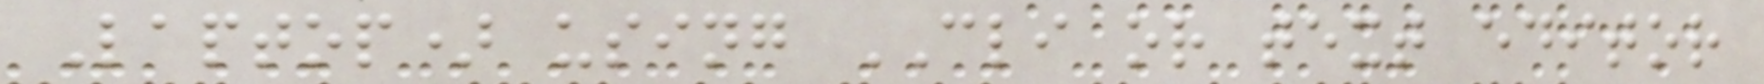Laptop) using CLI or text editor
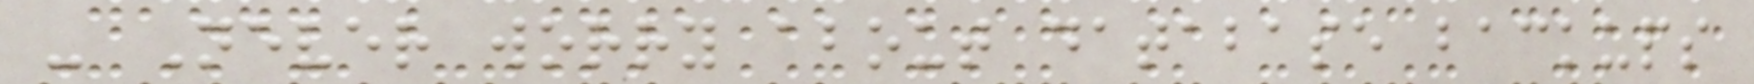- Never worry about database backups
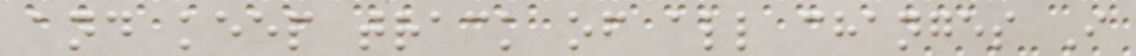and keep track of all changes I
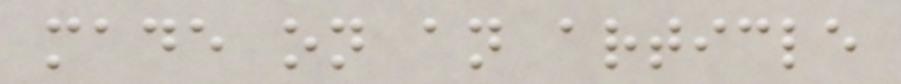made on an article
